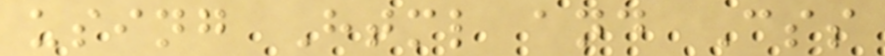using Html and Css
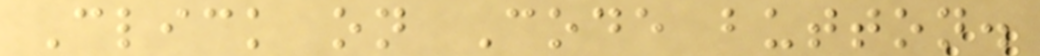Click on Code button.
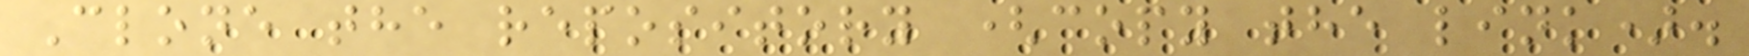Clone the repository (copy the link).
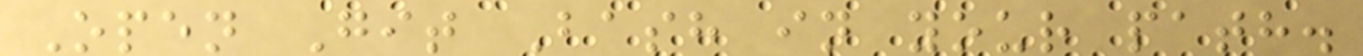Open Git Bash in your path.
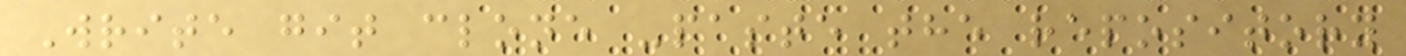Write git clone -paste the repository
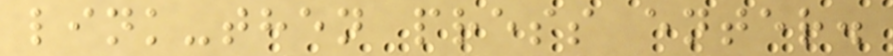link-then press enter.
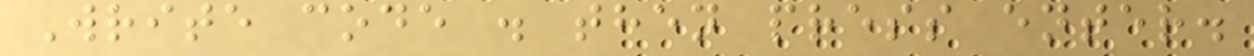Write code . then press enter.
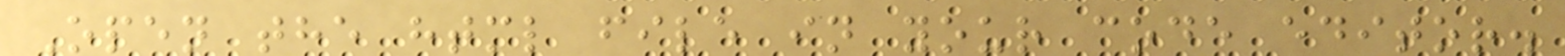Open the html file in your code editor.
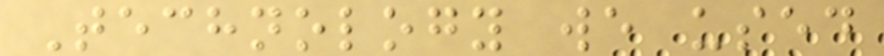Technology we used
